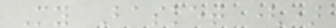My Basket ()
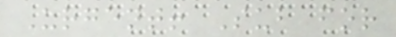Urgent! Sub for
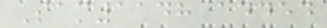Sam1148 added
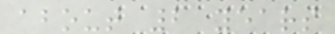about 2 years
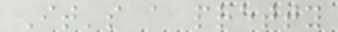It's a pretty
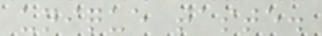unique taste.
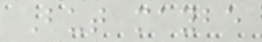But maybe
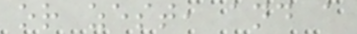or zest, and a
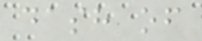dash of
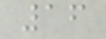16
